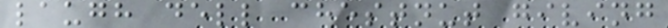laugh dell chestnut giving
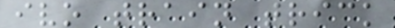ivo train trick
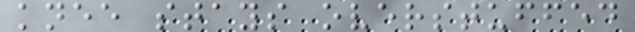knee stays overstuffed
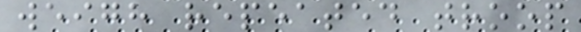weigh repeated troop
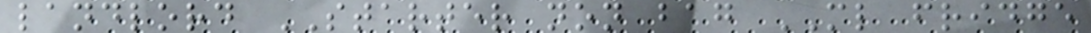landlord STARTER non bag ML fridge
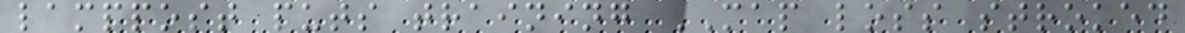lamppost puts training MAP loss stroked
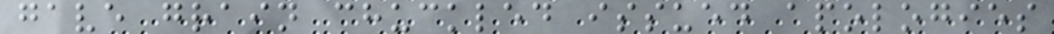gave grain chuckled issued apologies
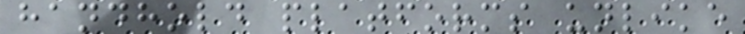handhold platforms unlike
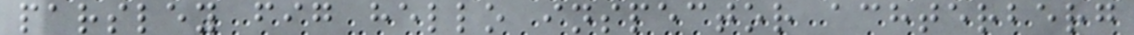parsley fig hello inspector achterberg
